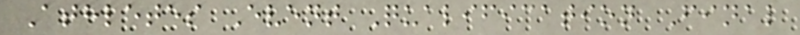Athletes Event Qualification Final
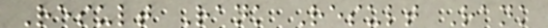Result Rank Result Rank
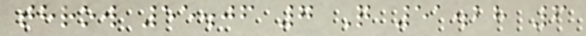throw 55.06 7 Q 51.28 6
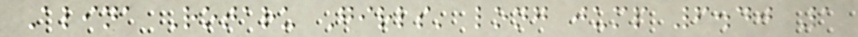Alina Rotaru Girls' long jump 6.40 1
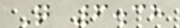Q 6.38
